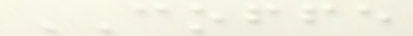COFFE
